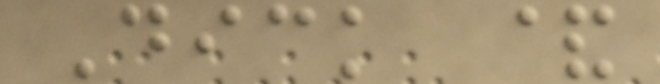Dick &
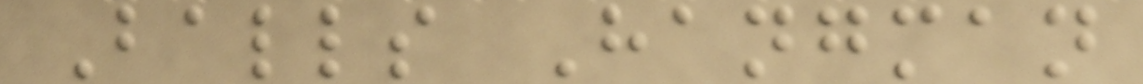Balls Hangman
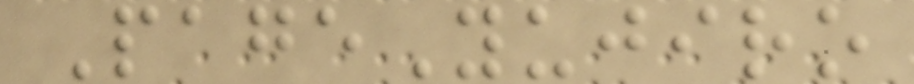PageYujiro
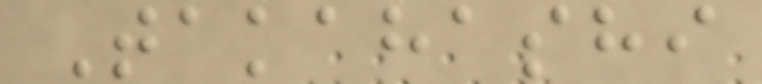Takahashi
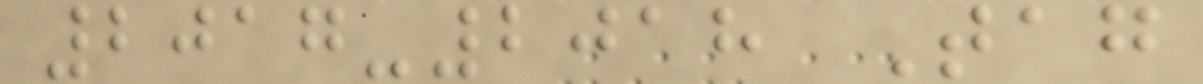2017-2018 Tag
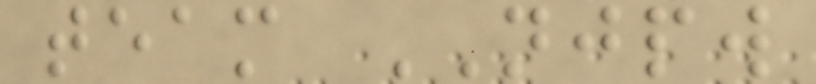team NJPW
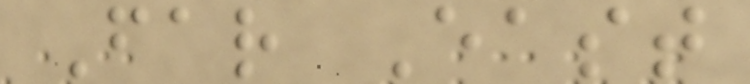Far East
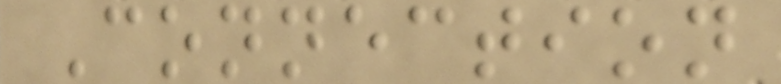Connection
